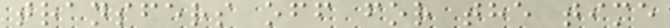transfers off for the time
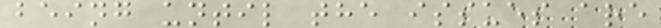being until the issues are
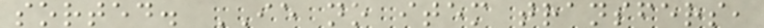sorted. IE no item transfers,
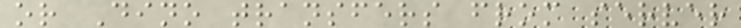or Dino transfers from server
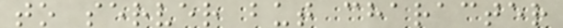to server but character
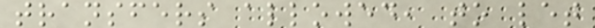transfers allowed, to let
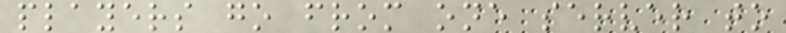players go from one server to
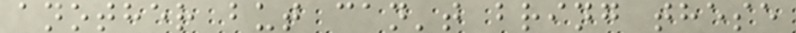another but can't bring these
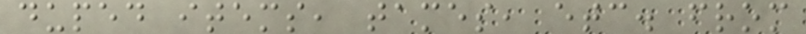duped items, tames, etc. from
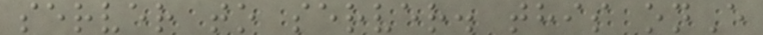server to server. this onE
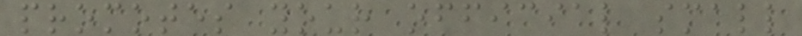promotes your official small
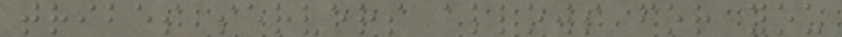tribes servers allows for you
